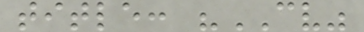title: "CV"
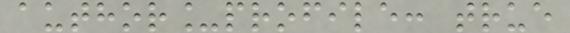author_profile: true
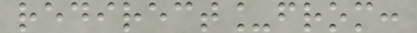redirect_from:
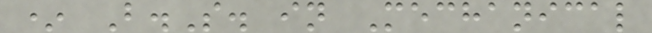* B.S. in Mechanical
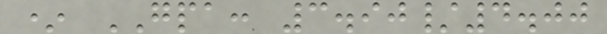* GPA: 3.90/4.00
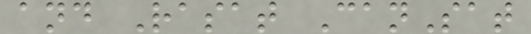and Rasat CanSat
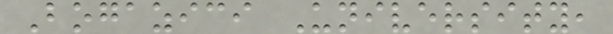Bogazici University,
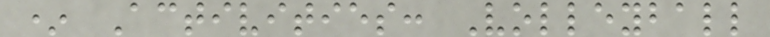* Activities: Volleyball
